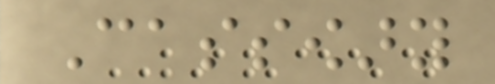Cassowary
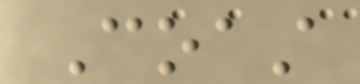Coast
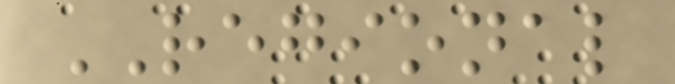REGIONAL
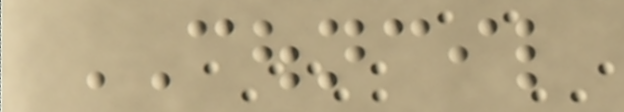COUNCIL
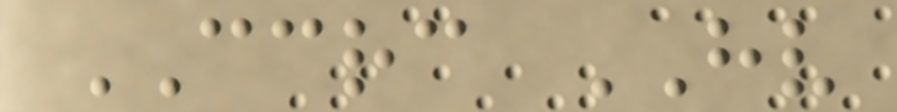CCRC HV
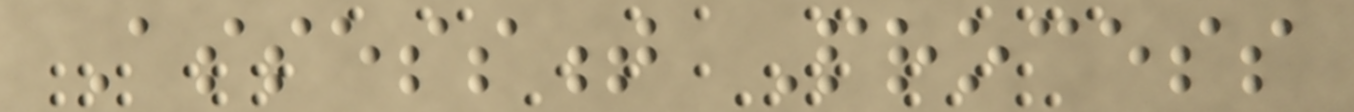Assessment Process
